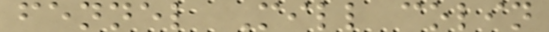fennel Mill colin
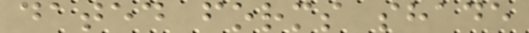dated forms shade
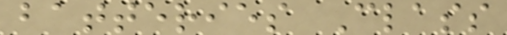batteries Class
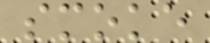smoke
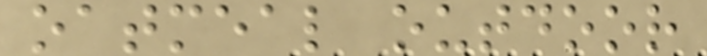oatmeal outdoor
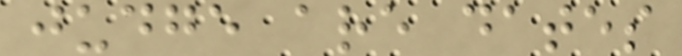judge are dates
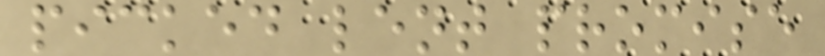picked lent promise
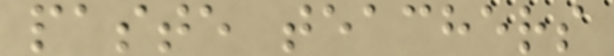paste teachers
